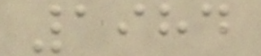1984
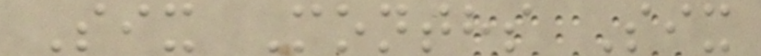Six Months Six
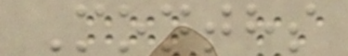Months
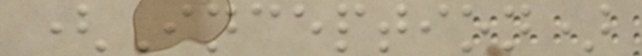(Inception)
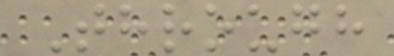Through
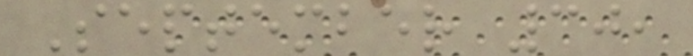September 30,
